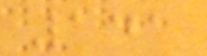141
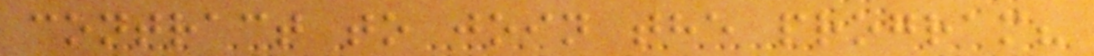contract to join the program?
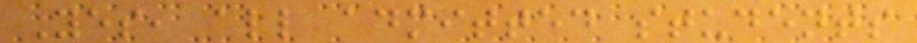Yes, all admitted students
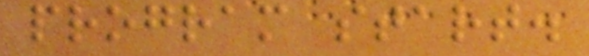program start.
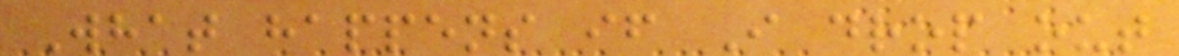What happens if I drop out
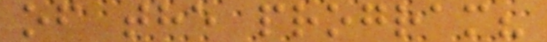of the program?
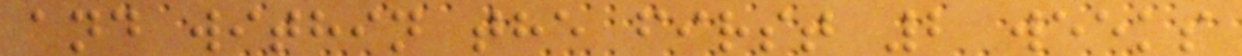and within the first 2 weeks
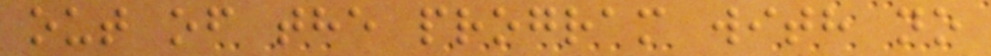out of the program with no
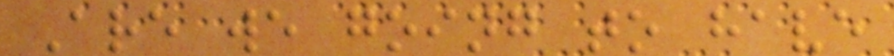Are we going to have
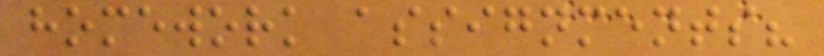homework assignments?
